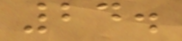24.
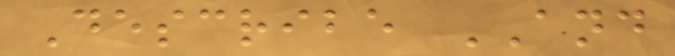Describe AND
